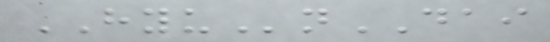HYUnDAI
